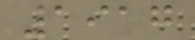1917
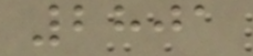2801
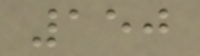150
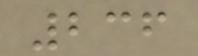236
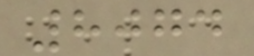8074
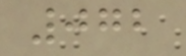072
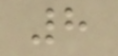8
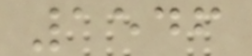1546
